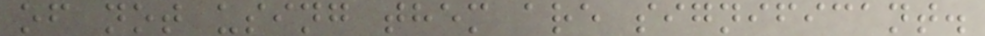of not using them are significant.
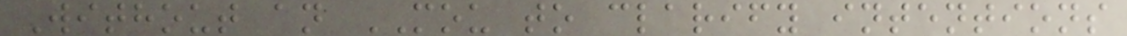Without an MOU to clarify intentions
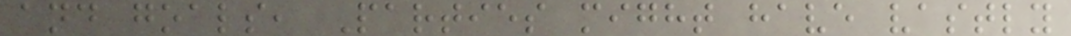and goals, Parties might have vastly
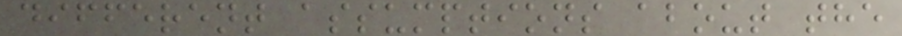different assumptions about the
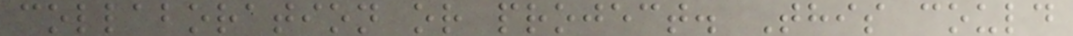collaboration or project. This could
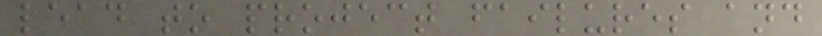lead to project failures and
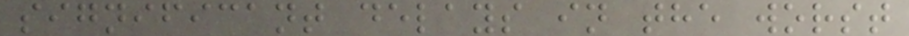significant delays in the worst
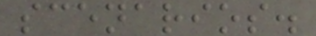scenarios.
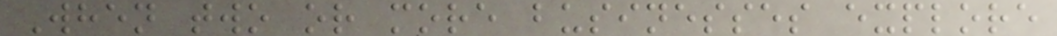When two or more businesses explore
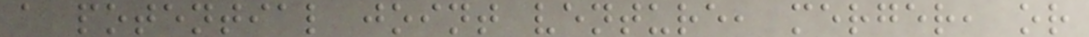a potential joint venture, merger, or
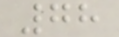78
